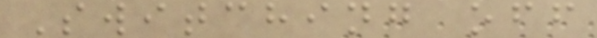Switching off
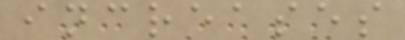increases
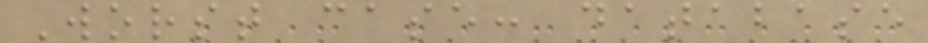Worst case: database
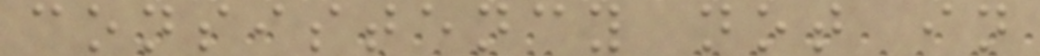consistency not in
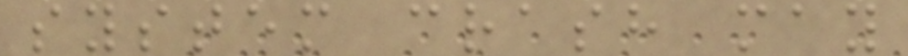system crash may
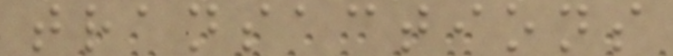transactions
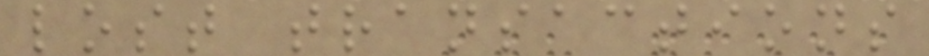lost transactions
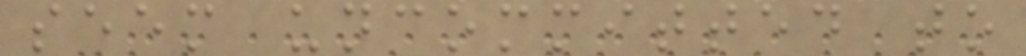seem uncommitted to
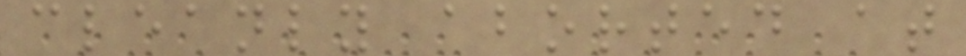cleanly aborted at
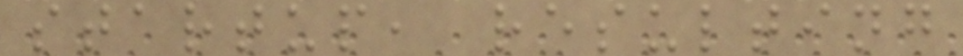startup, resulting
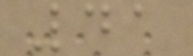41
